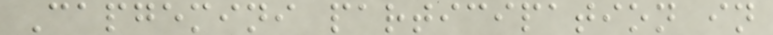Capgemini participation in
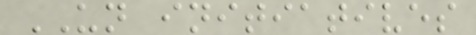UN initiatives
